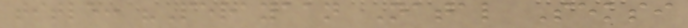title: "Perayaan Natal Seksi
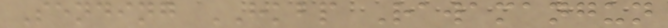Sending HKBP Rawamangun
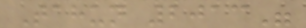Tahun 2013"
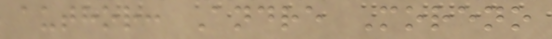author: Andre Moreno
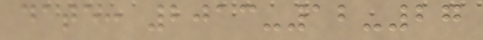date: 2013-12-27
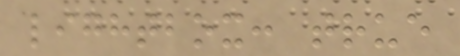lightbox: true
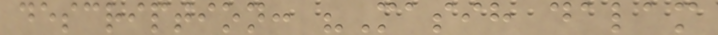description: "Masih dalam
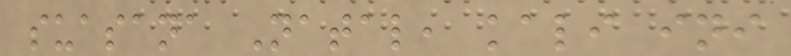suasana Natal, kali ini
